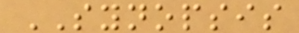SYNOPSIS
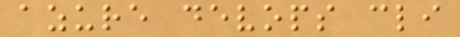azure devops cli
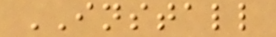INSTALL
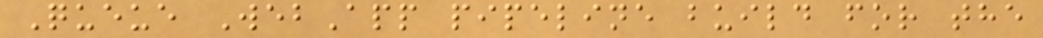Queue WebApp pipeline build for the
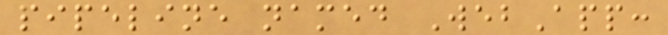pipeline named WebApp:
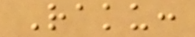Raku:
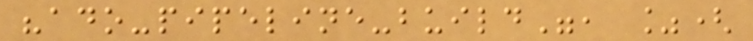"ado-pipeline-build", %(
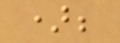);
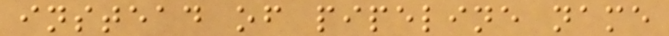instead of pipeline name
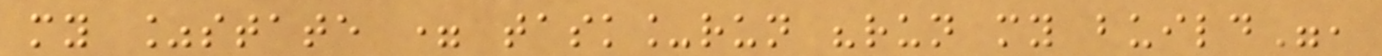my %state = task_run "run my build",
